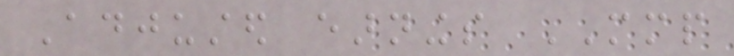Adjusted earnings MMP
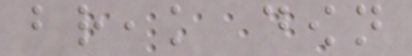break down
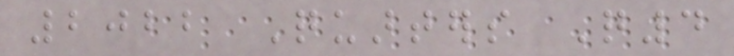2022 Quarters Q4
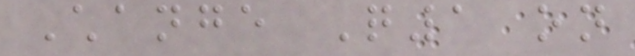Change Q1 on
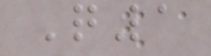Q1
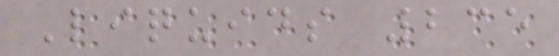Liquids 235
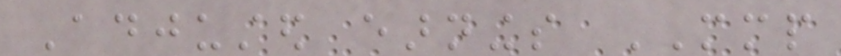Adjusted earnings MMP
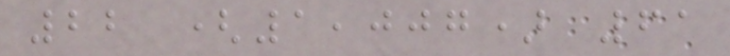22 (1,007) 61
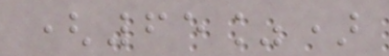(65%)
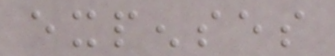expenses
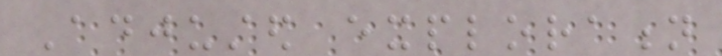Adjusted exploration
